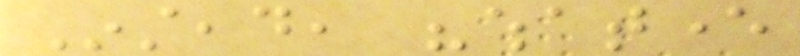Instead, "whatever
